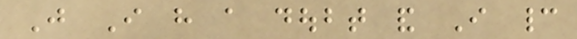Just I have a doubt and I cannot
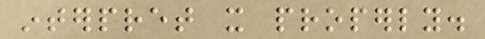interpret it properly.
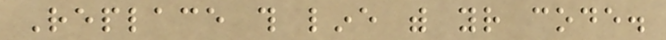Replace this line with your code.
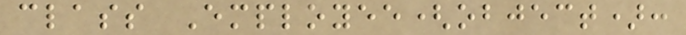class Employee(object):
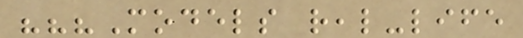"""Models real-life
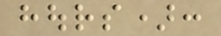hours):
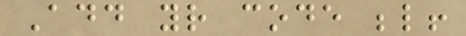Add your code below!
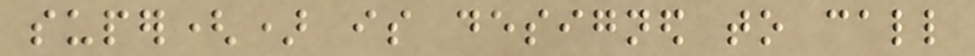super() is designed to call
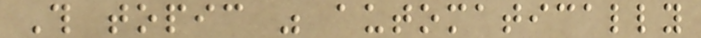This topic was automatically
